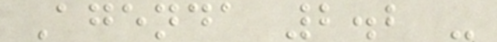Agenda 2.2 -
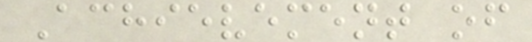Achievement of
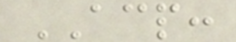ACP:
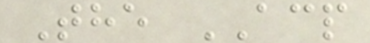The ACP
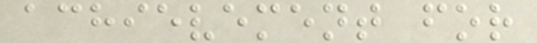achievement for
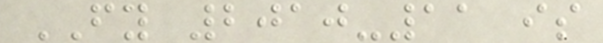FY 2010-11 is
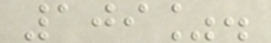109%.
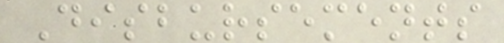Disbursements
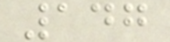147
